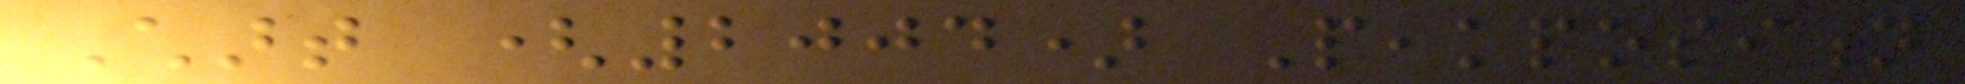Chart (2004) Peakposition
